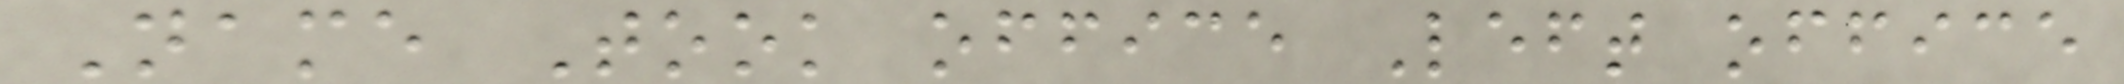Name Took office Left office
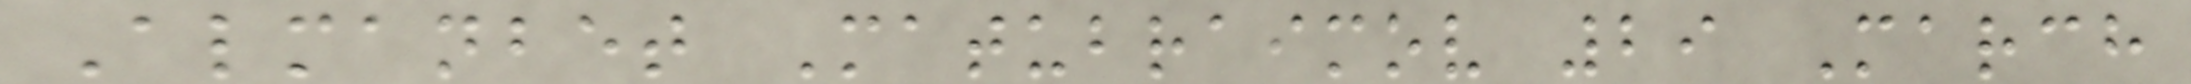Almanbet Matubraimov 29 March
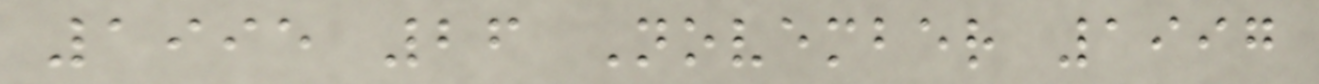1995 26 November 1997
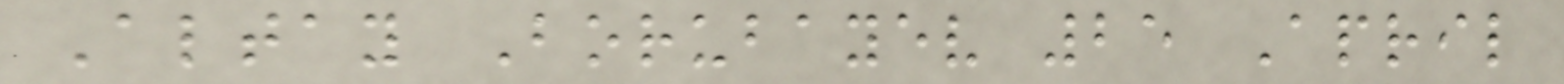Altay Borubayev 25 April
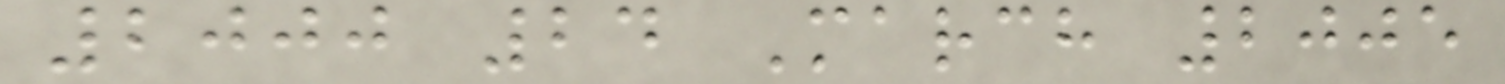2000 24 March 2005
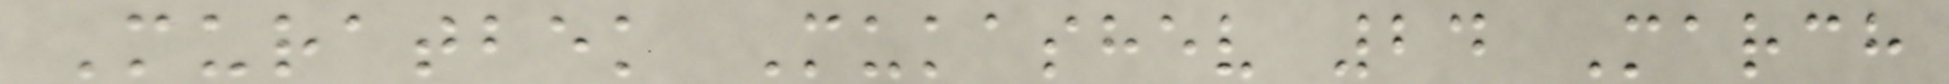Muratbek Mukashev 24 March
